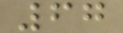67
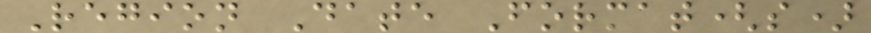Region Date Format(s)
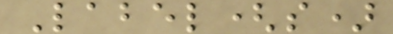Label(s)
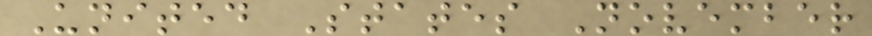United States November
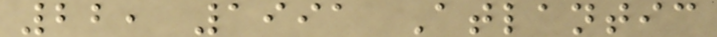22, 1991 Atlantic
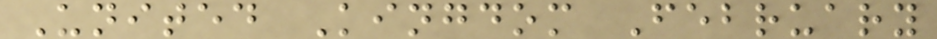United Kingdom February
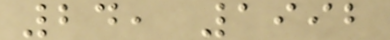24, 1992
